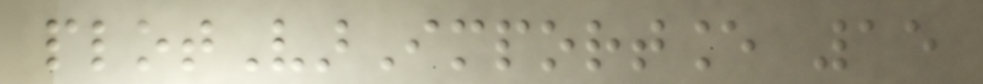plotVarImportance 15
